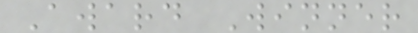Award Winner
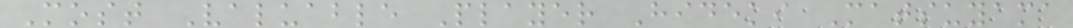Most Valuable Player Hideki Matsuyama
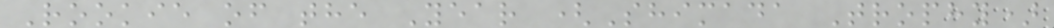Rookie of the Year (Shimada Trophy)
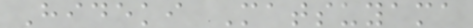Hideki Matsuyama
